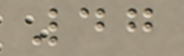47
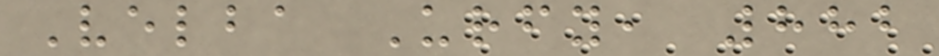Velba Urfy, 882
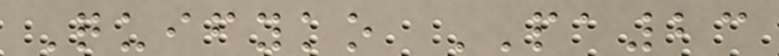Quifyko PA23
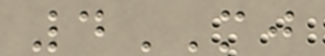4MJ
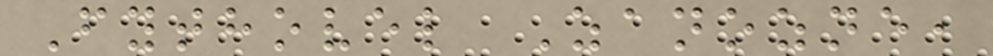Fythovel Zanozne,
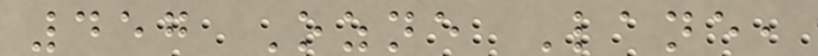457 Ozne Lane,
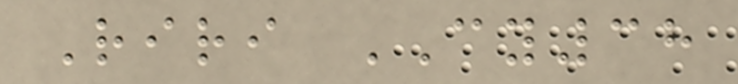Riri CY38
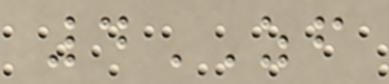4ZF
